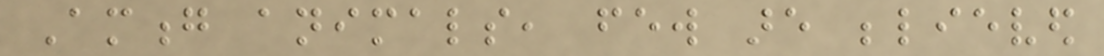Among animals, few are believed
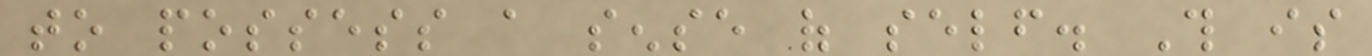to possess a sense of self. This is
